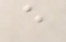e
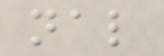nal
